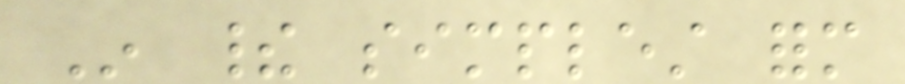In their simplest form
